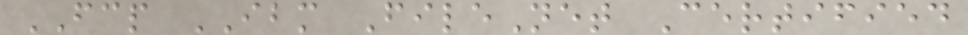FCP IBM FileNet Certified
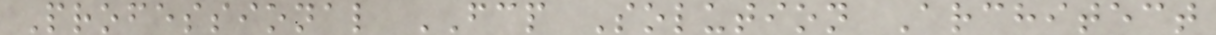Professional FCP Solution Architect
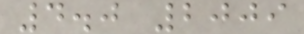4.0 2009
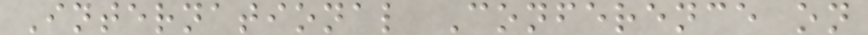International Conference on
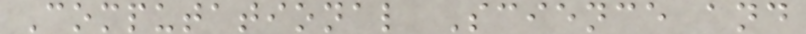Computational Science and
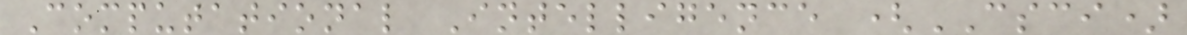Computational Intelligence (CSCI)
